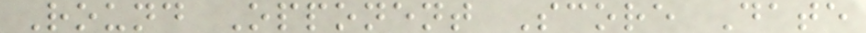Round Opponent Score Date
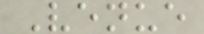Venue
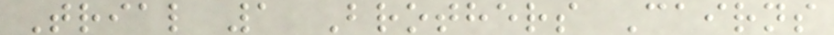Trial 1 Brothers Cairns
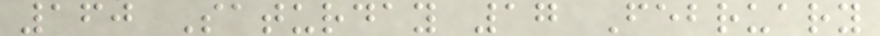160 Saturday 17 February
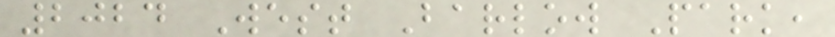2024 West Barlow Park,
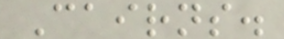Cairns.
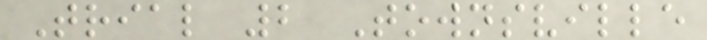Trial 2 Townsville
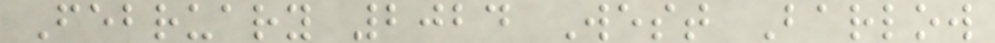February 2024 West Barlow
